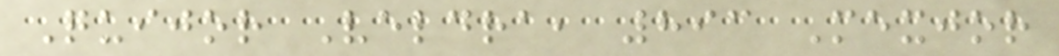Quijor Veldra, 893 Mexjor
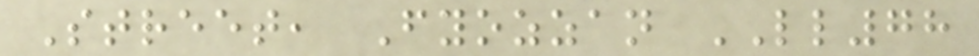Street, Fyozzan LL78
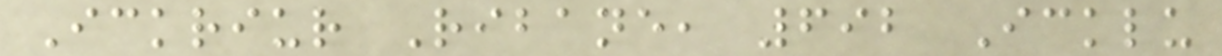Ickriur Ribane, 692 Icklu
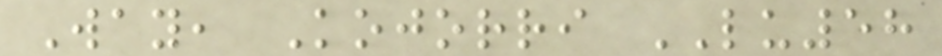Way, Kojorri LU58
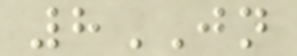8JN
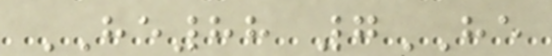HE88 7HE
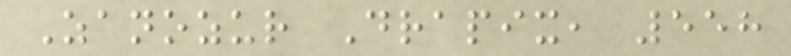Zanozur Drapix, 558
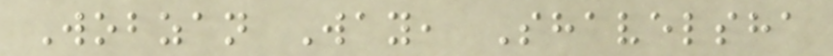Wobzan Way, Shavelsha
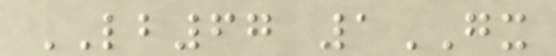LB67 1GX
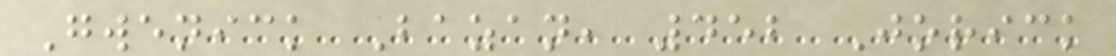Gwenick Bazan, 452 Jorick
